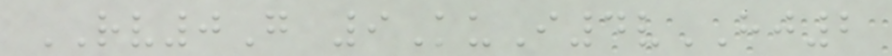RV0G 9KuI4vHJ2
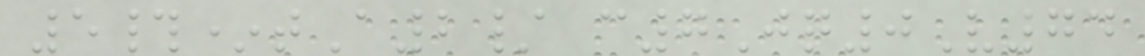5#*tA2/ c7Jq0V74
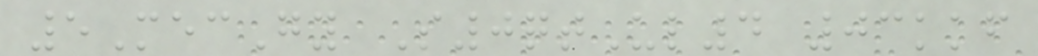5MecGy S0qtUl4 03kkf
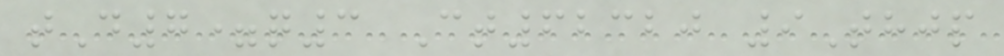tD7=q3 Ct62320 9Thjp
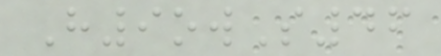H9owS46
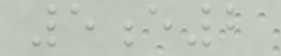5e2
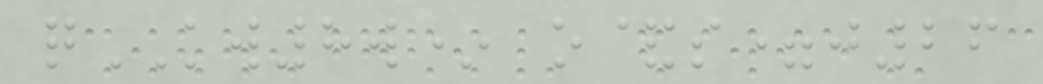qKW8w* o&s=j26
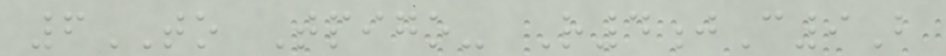6TO Tpigo- R4jC9B
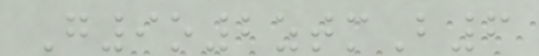G9o2ztmB6
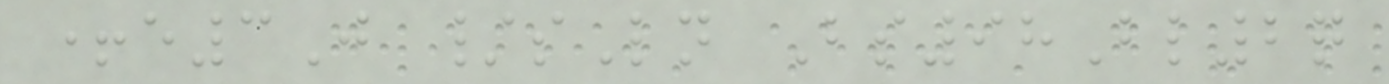+e3J /sLn Bs98Bl2q
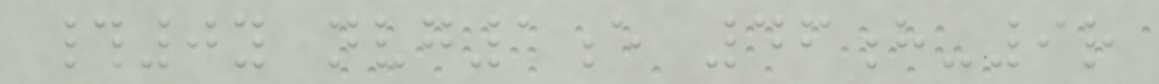#0y nvg1e 46h-9r
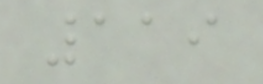119
